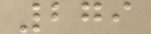279
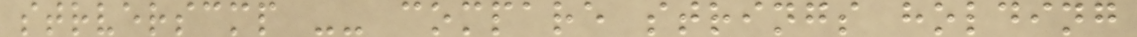strverscmp -- compare strings holding
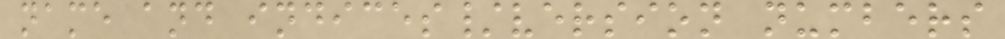name and indices/version numbers
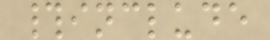#include
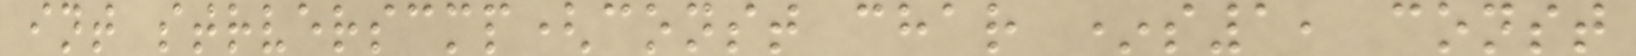int strverscmp(const char *s1, const
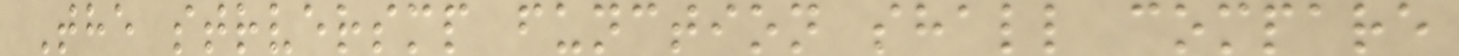The strversmp function shall compare
